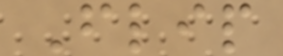Flip
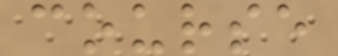course
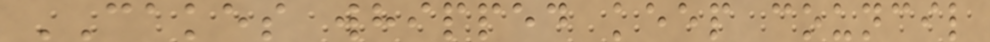CAKES whipped keep council
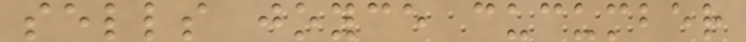sells joyce cucumber
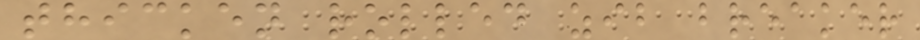thicken rolled zib breaker
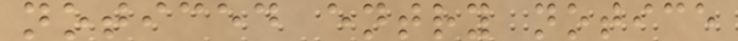noticed entry notice
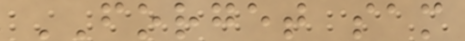FORGET sam
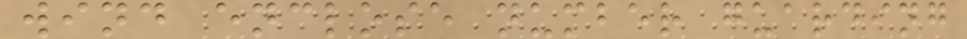wind enclose number guarding
